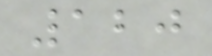120
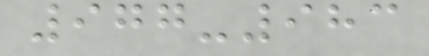977-983
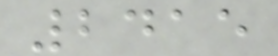2415
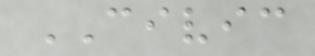CIVIC
